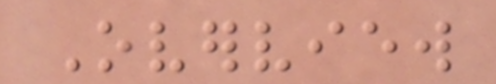Overview
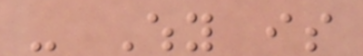- Why is
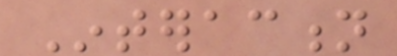Interaction
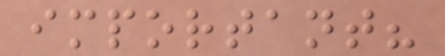important?
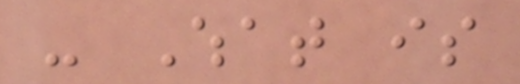- What is
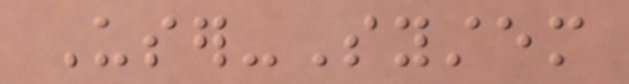User-System
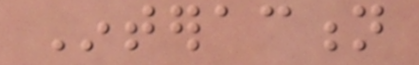Interaction
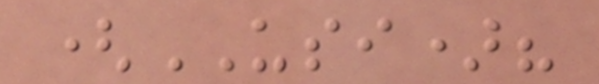(USI)?
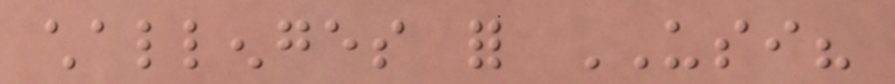challenges for USI?
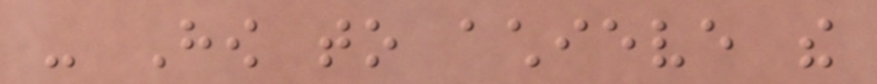- How to achieve the
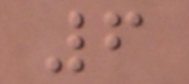6
